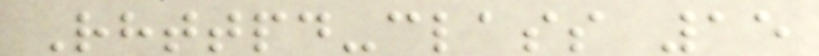Rhttpd-class 15
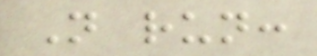Not run:
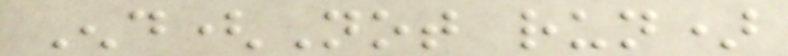End(Not run)
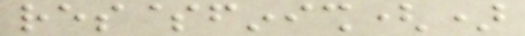res$finish()
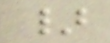}
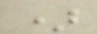)
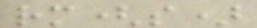rm(s)
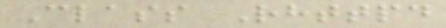Class Rhttpd
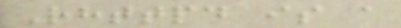Rhttpd is a
